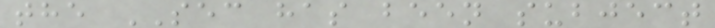the SEC has been subject
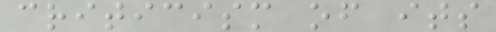criticism of its
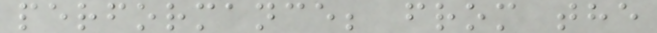performance; from the
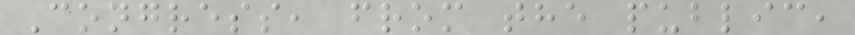Congress, from the public,
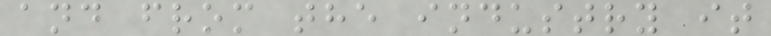and from the industry it
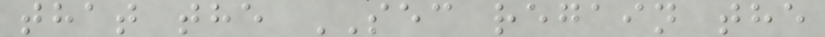that the SEC regain the
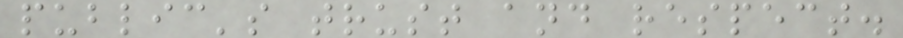public's trust and respect.
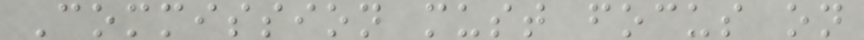Commission must focus on
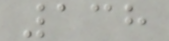138
